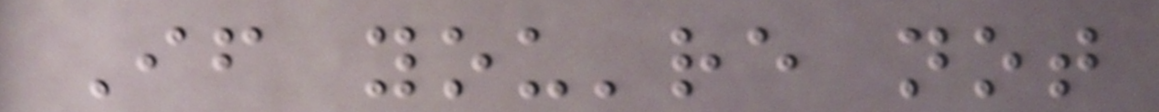If you're not
